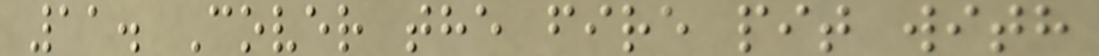11. Cover the fire pit with
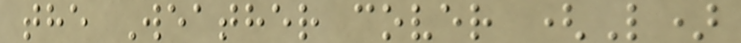the Weather cover (L)
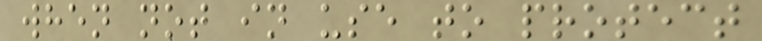when not in use to protect
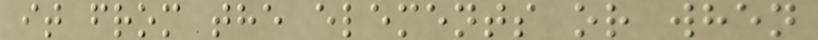it from the elements or when
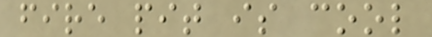fire pit is cool
